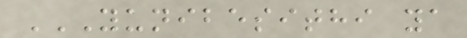YUNIBESITHI YA
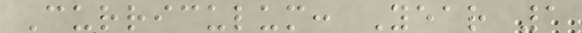Curriculum: Year 1
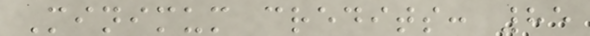Minimum credits: 85
